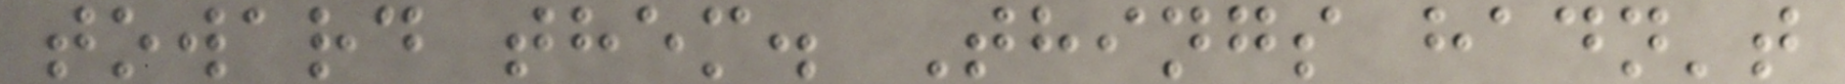toward them. Things hadn't
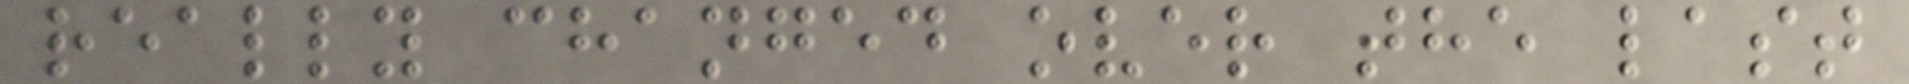really changed over the last
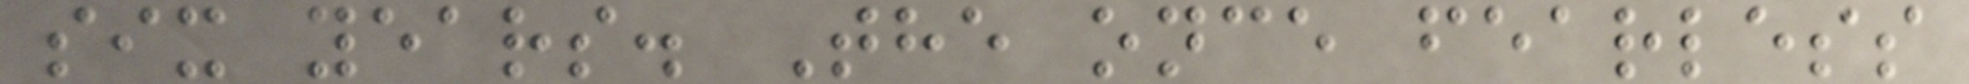six years. The once fearless
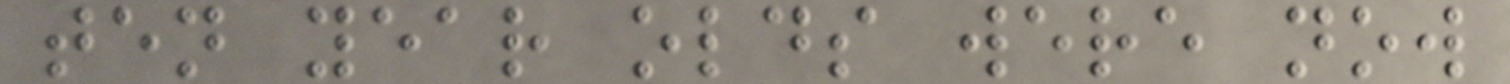ten year olds were now
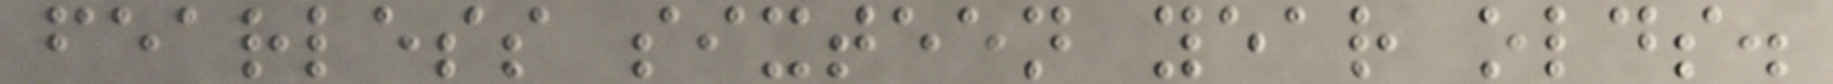fearless sixteen year olds.
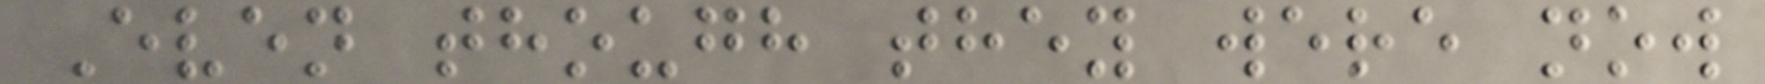Even though they were now
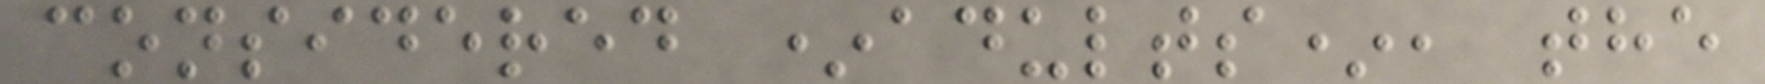considered *adults*, the
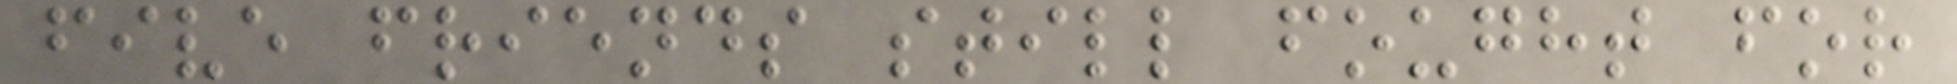five friends still fought for
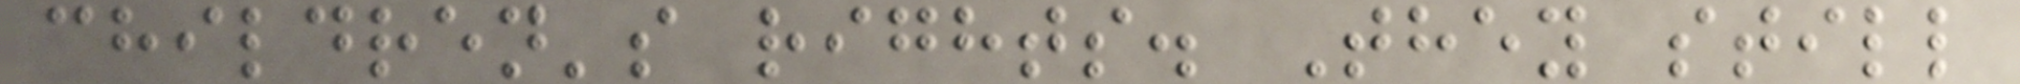children's rights. They still
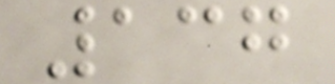137
